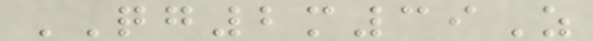QG2m39Z
